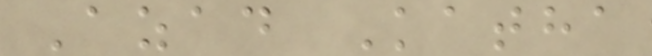Azad Katha
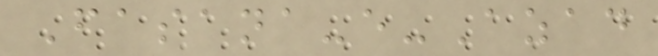Fasana-e-Azad
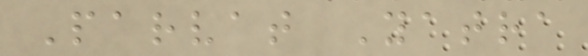Parvat Yatra
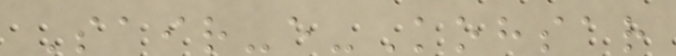Sair-e-Kohsar
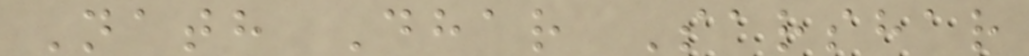Nath Dhar Sarshar
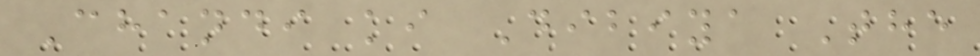Chandi ki Dibiya The
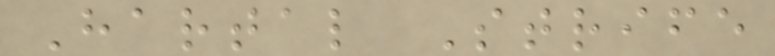Hartal Strife
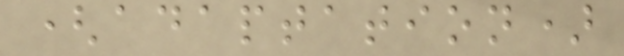(adaptation)
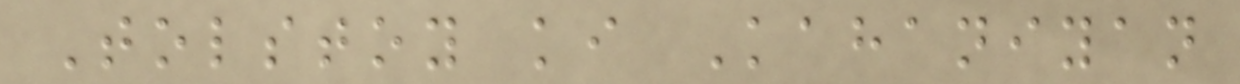Tolstoy ki Kahaniyan
